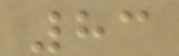83
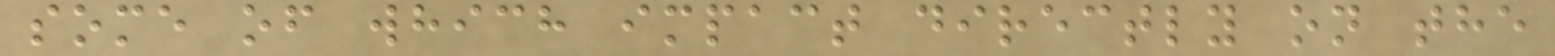some of which impact directly on the
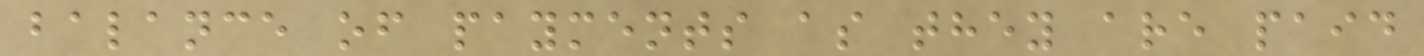balance of payments as they are paid
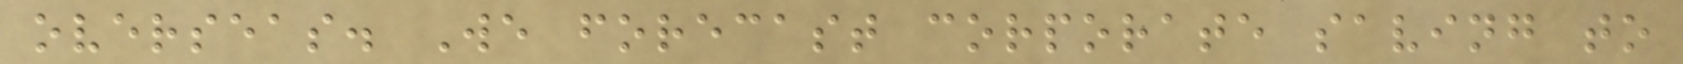overseas. We forecast corporate saving to
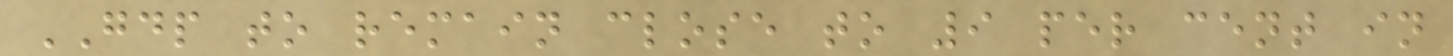GDP to remain close to 9 per cent in
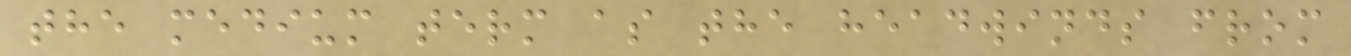the medium term as the headwinds from
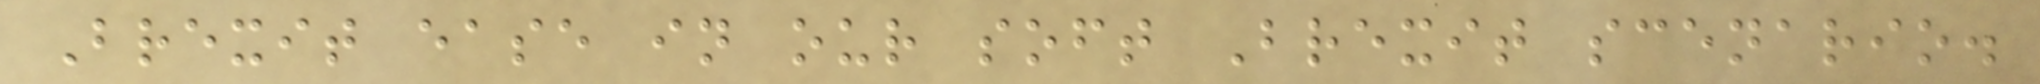Brexit ease in our soft Brexit scenario.
